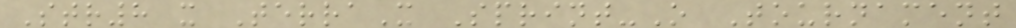Str8 x TerraX Sprint-O Tournament
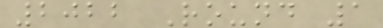2022 Round 1
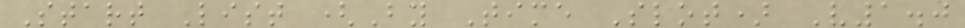Start List (By Time Slot) V1.0
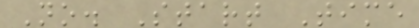No. Start Time
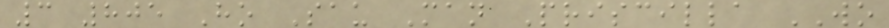3 805 Ho Sau Man Priscilla WO
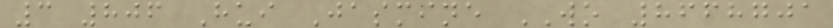3 806 Hui Jasmine WO 8668701
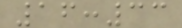16:33
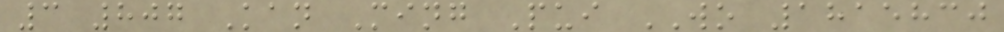3 807 Kan Ming Pui WO 1815830
